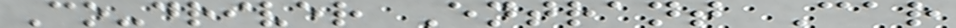Co-driver Entrant Car
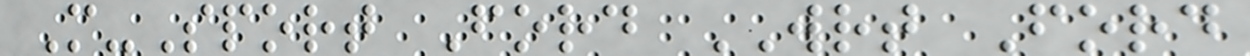M-Sport Ford WRT Ford
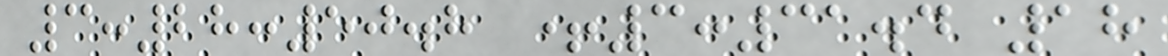3:28:50.8 +3:31.4 18
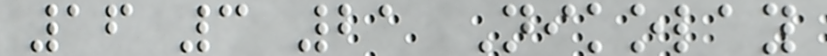16 3 21 Nikolay
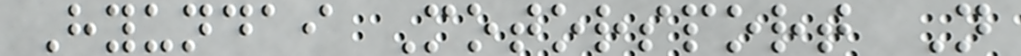Hyundai Motorsport N
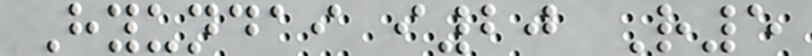Hyundai i20 R5
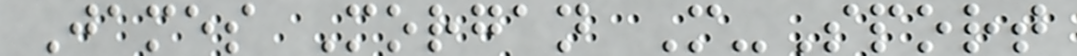James Morgan M-Sport
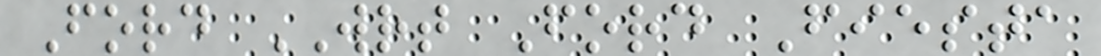Ford WRT Ford Fiesta
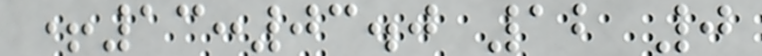+13:03.0 12 0
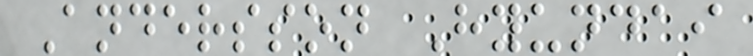Andersson Hyundai
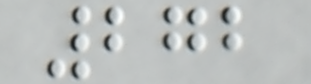272
